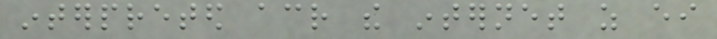interpreted across the internet as either
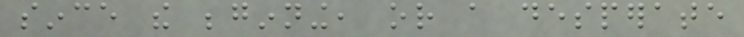since the beginning, or a desperate
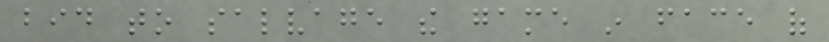bid to salvage the game in face of
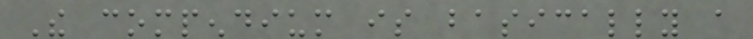The compendium is basically a
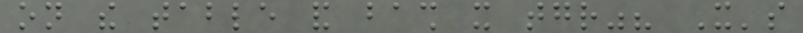on the table and bash it together"? It's
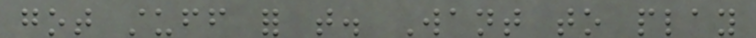got stuff for that. Want to play
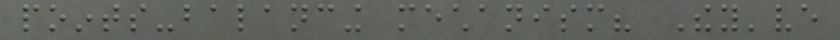points-balancing mechanism? They've
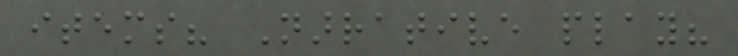items? Narrative play?
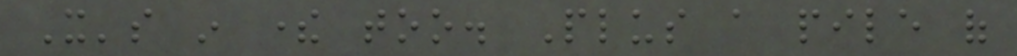It's in there too. Plus a pile of
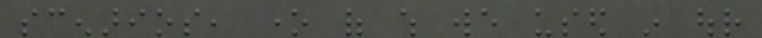scenarios, one of which we used in our
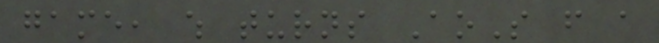game, which turns AoS from a
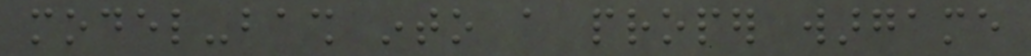model-bash into a proper wargame
